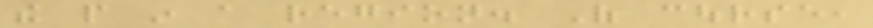the people in a region. Of course,
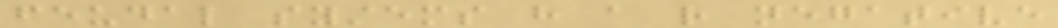feudal systems have a rather negative
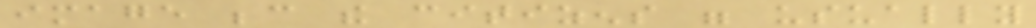image because the citizens were usually
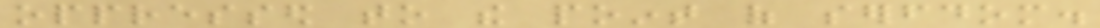oppressed to the point of serfdom.
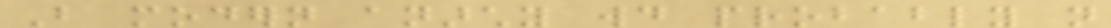But modern anarchy would probably not
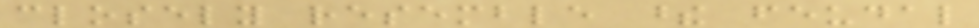closely resemble these feudal
